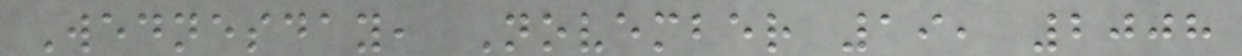Wednesday, November 19, 2008
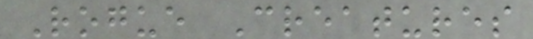Rogue Creatures
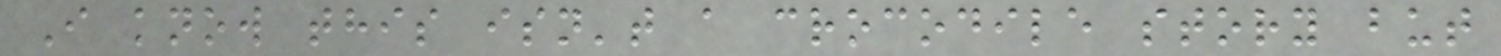I know this isn't a crocodile story but
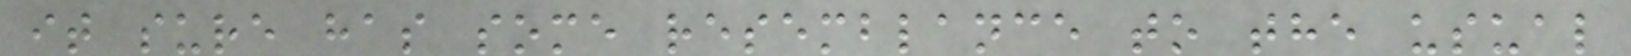it sure has some resemblance to the usual
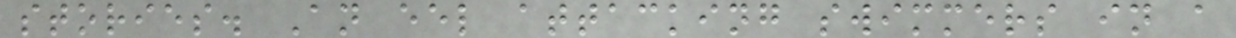stories. An eel attacking swimmers in a
